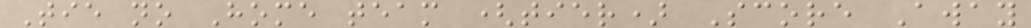Tie no Home team (tier) Score Away
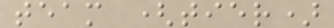team (tier)
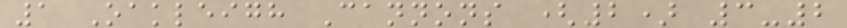1 Oakleigh Cannons (2) 3-2
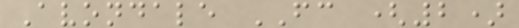Avondale FC (2)
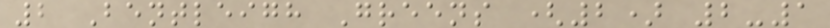2 Bentleigh Greens (2) 2-1
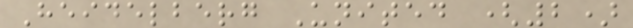Heidelberg United (2)
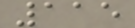115
